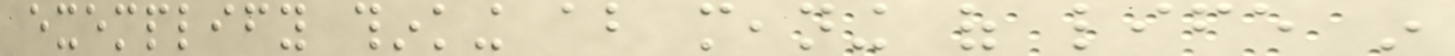exemplify thinking about meaning of life in
